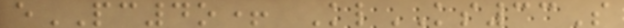ePC4o+ KlKS33S
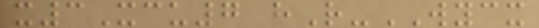x3Xcu7 hR-WYCX
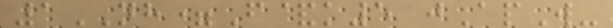1NH=F&k5 jApW-
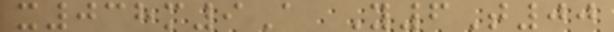x038m9A Y6T00
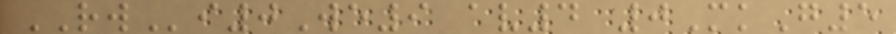RWi0We9 av4 0MkG5
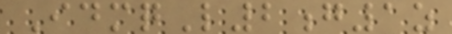IdmqL2g1z
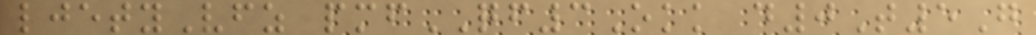ljetyVfz pmfQF3Okk d0T5G
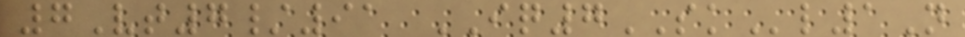7Vt7/91 IQ7SKl1N
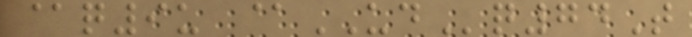@q9u @UDq74T
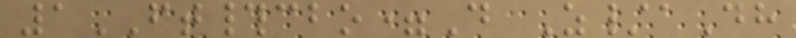1FT#cbo=D Z/aDh
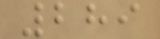289
